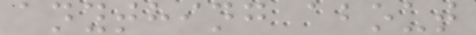anything about
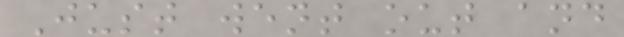Just went out and
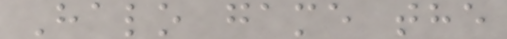Halo game the
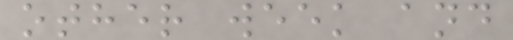other week and
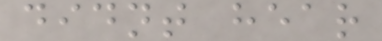didnt hear
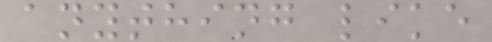anything like
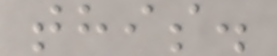this.
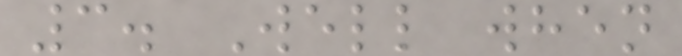3. Well when
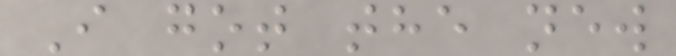I got the new
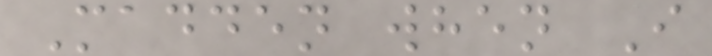Madden when I
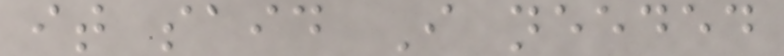it said I needed
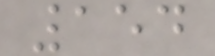154
